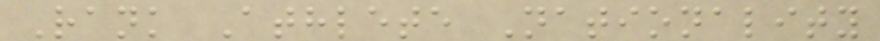Rank Athlete Nationality
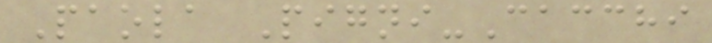Paola Pigni-Cacchi
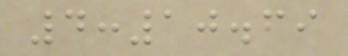4:10.69
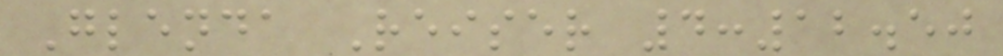Glenda Reiser 4:12.50
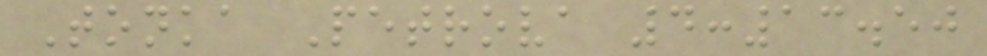Tonka Petrova 4:13.50
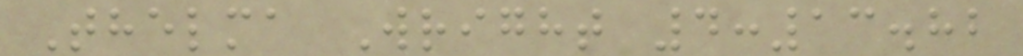Thelma Wright 4:13.82
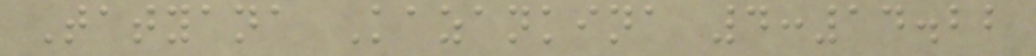Tatyana Kazankina 4:14.22
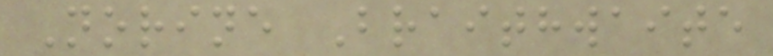Norine Braithwaite
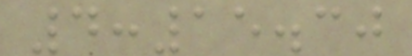4:15.30
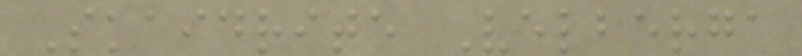Skaidrite Velberga
